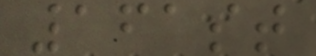161st
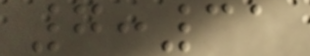7:31
